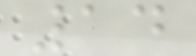14
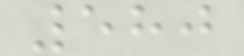580
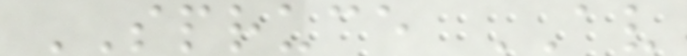SPRUCE AV
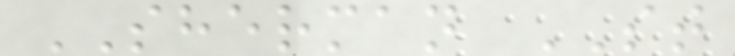SHERMAN ST
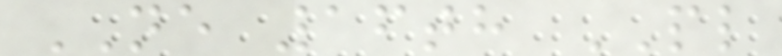NE 16th PL
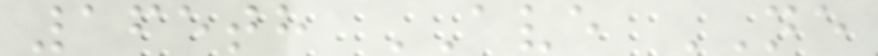165th AVE NE
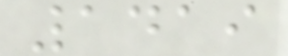1419
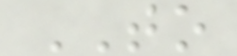TO
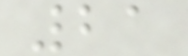21
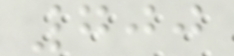700
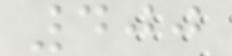400
